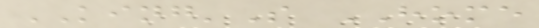KING'S HOME
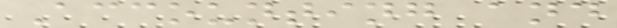Accounting and
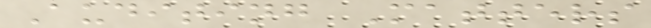Auditing Matters
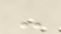-
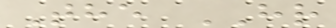The HR
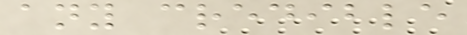any credible
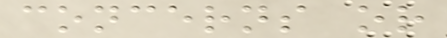concerns or
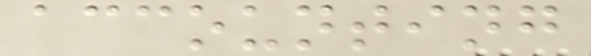accounting
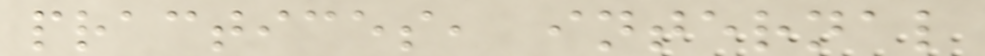practices, internal
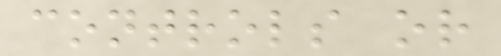controls or
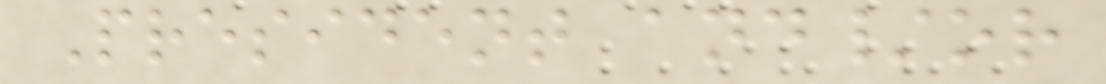President and/or
